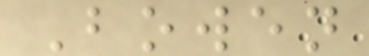Bowen
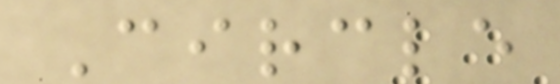Circle
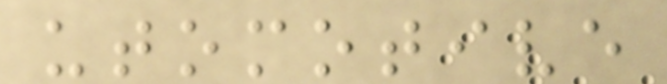utomotive
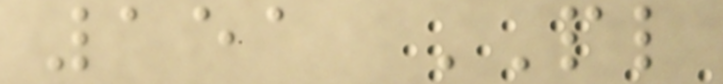151 PL
